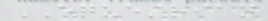EQUESTRIAN
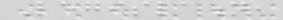Legislation,
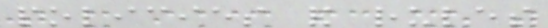policies and rules
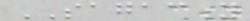SAGACITY
